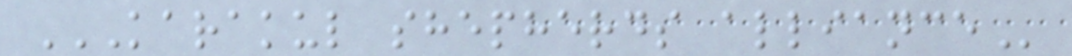KARAKUL SHEPHERDS ALLIANCE
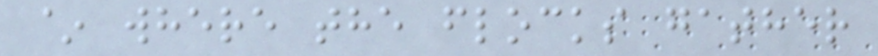~ where the flocks gather
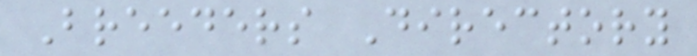Breeders Directory
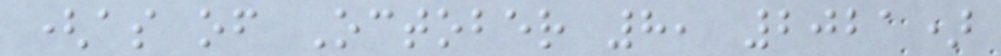(as of October 8, 2021)
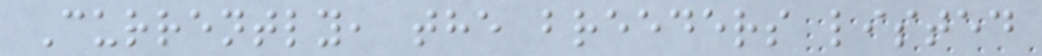Currently, the breeders listed
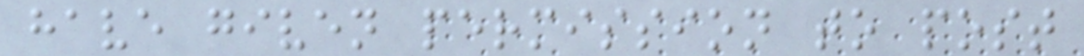have given permission to post
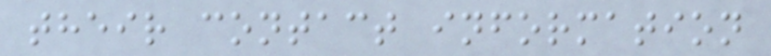their contact information
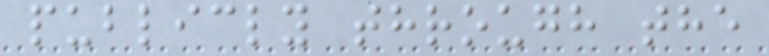publicly through the
